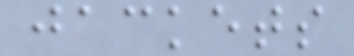jackets
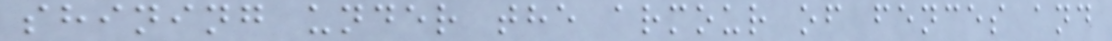shining under the armour of fences and
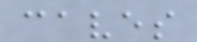caves
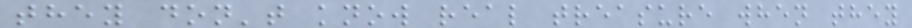they don't know real treasure when they
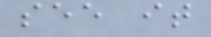see it
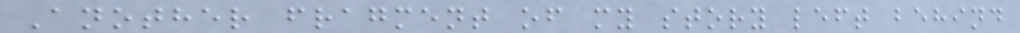Another fragment of my story left behind
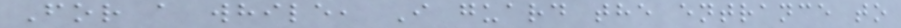For a while, I guard the entrance to
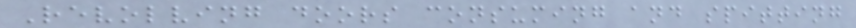Revolving doors consuming and spitting
